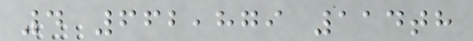4 662,879 114th
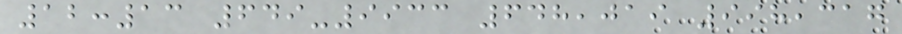12:13 649-9933 648,019 998,317
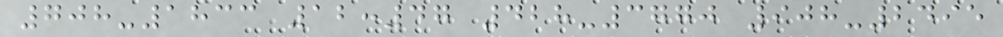708-1833 12:47 428-3770 908-2495
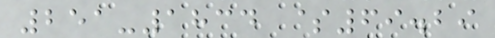251-1834 $69.29
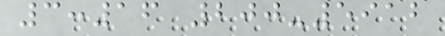3:16 200-5912
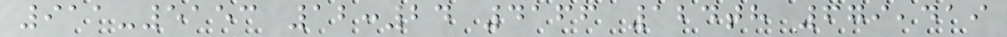911-5153 12:24 4166 124th 679,419
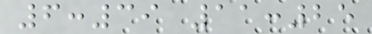6:39 11:25
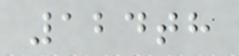124th
